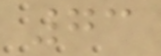73
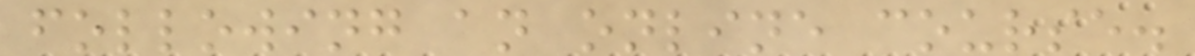following an online course.
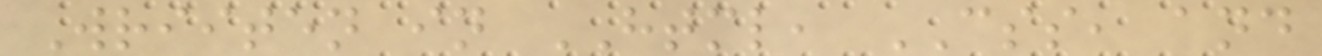Wriiten in HTML, CSS, and
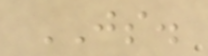JS.
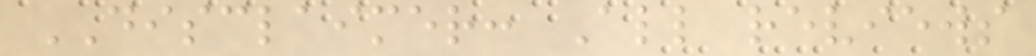DISCLAIMER: All reviews
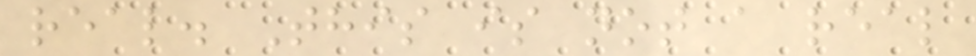real. This is not a real
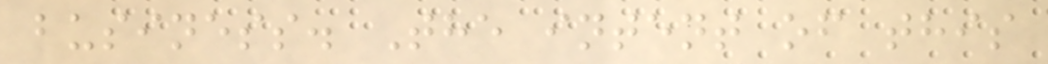business. The intent of this
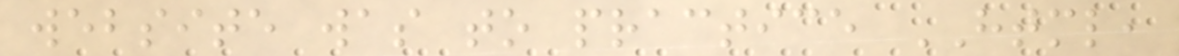website was to practice HTML,
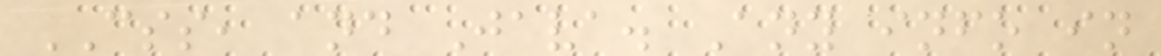CSS, and Java. Any info in
